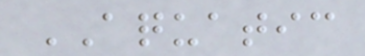AQUATIC
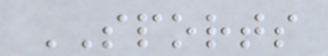SPORTS
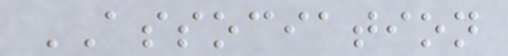ASSOCIATION
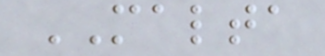MALTA
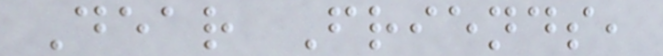Dear Friends,
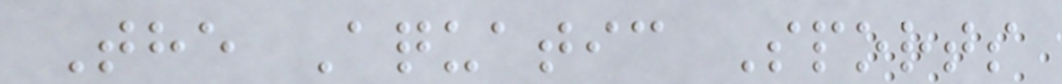The Aquatic Sports
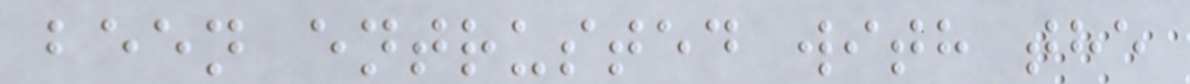been entrusted with the
